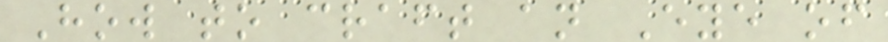How to craft an Eye of
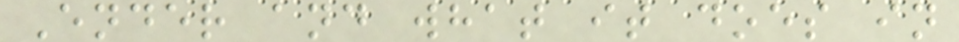Ender and what it does in
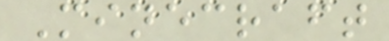Minecraft
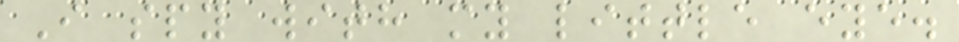I spy with my little eye.
